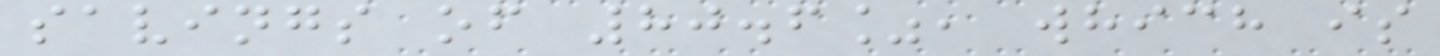savings of 80.6%, which is
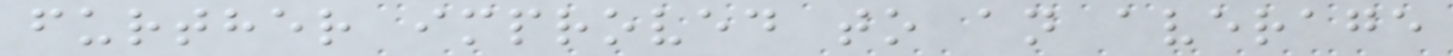further improved to an average
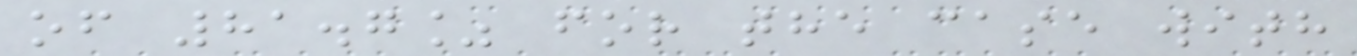of 81.7% for the case with
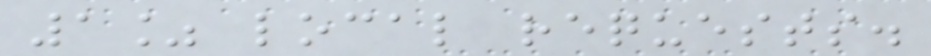1% local requests.
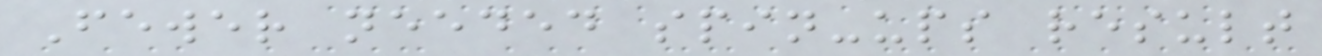Fewer needed spin-ups result
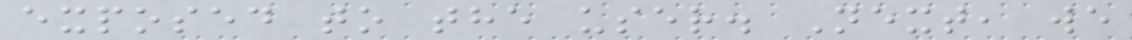exposed to the user. Next, we
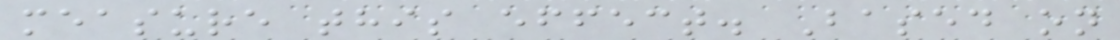measure this effect. Based on
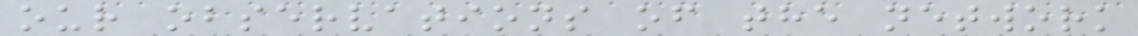our observations of the network
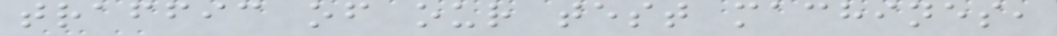traffic of our test machines,
